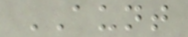AUNT
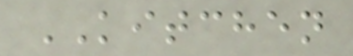KITCHEN
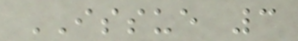ISSUE 3
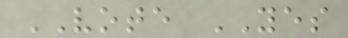VOTE YES
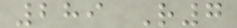289 R7
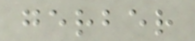gerber
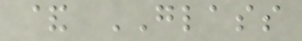& GLASS
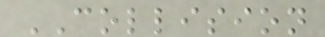COLLISION
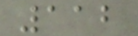112
